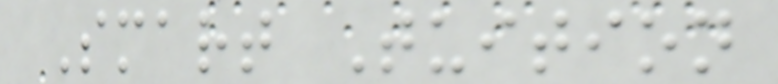Smart Tuition
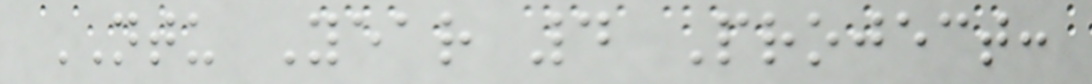NTU Year 4 Project:
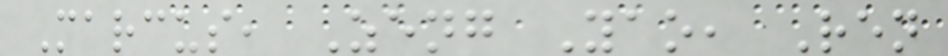Marcus, Zeng Yao, Ren
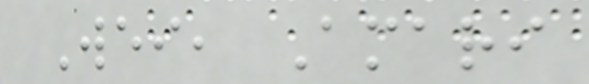Wei, Amari
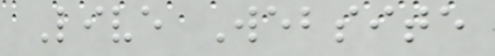Live Website
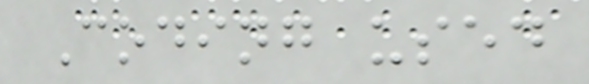Coding used
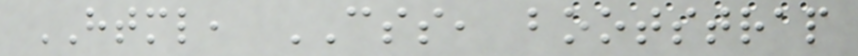HTML, CSS, bootstrap
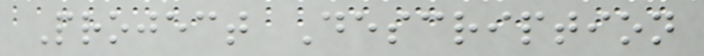Project Description
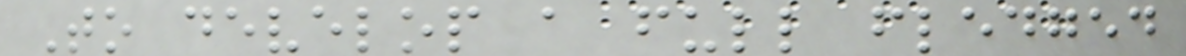To develop a full fledged
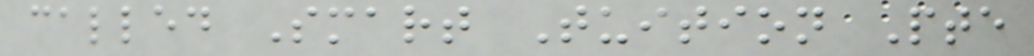called Smart Tuition Pte
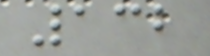132
